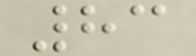83
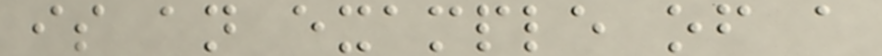is an example of a
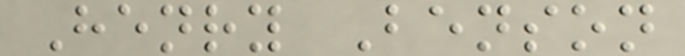Henry Benson
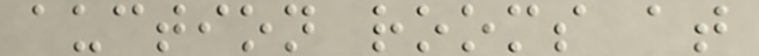auction rooms at
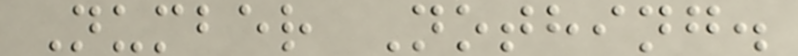Number Nothing.
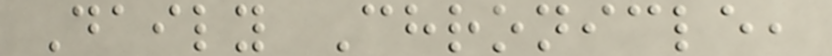Daily Chronicle,
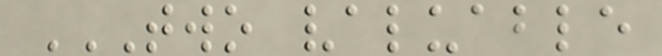TWO VALUABLE
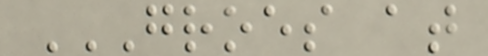GROES AT
